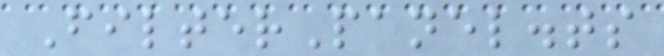FilterPanel.ts
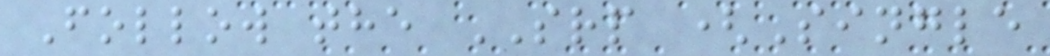Follow the SRP (Single
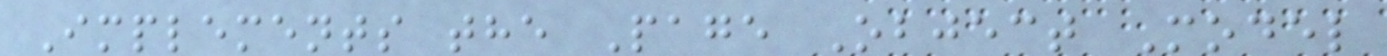Implements the Page Object Model
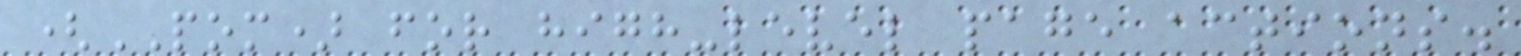(POM) for high-level page actions.
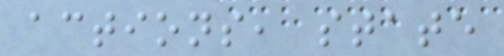actions, state
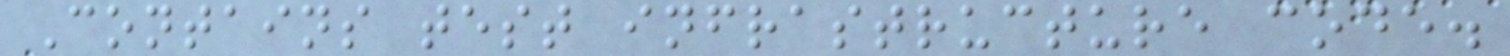Contains test infrastructure code.
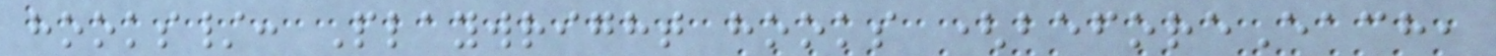hooks/: Playwright hooks (beforeEach,
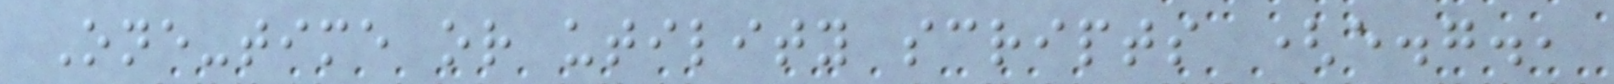One-time or utility scripts (e.g.,
